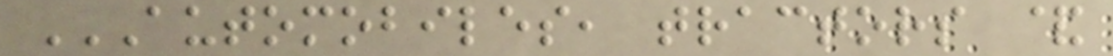AUTOMOBILES, TRACTORS &
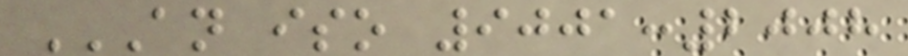AN ISO 9001:2008
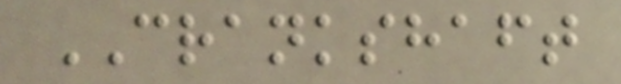CRANKSHAFT
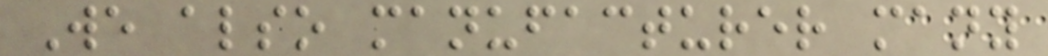We also manufacturer many
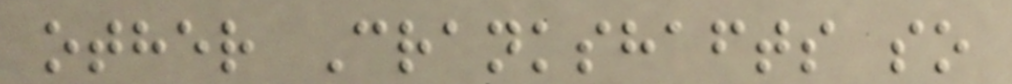other Crankshafts so
